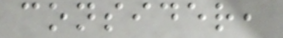consider,
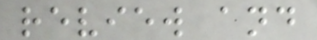review and
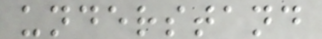understand
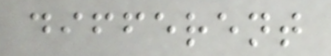different
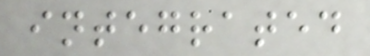integrated
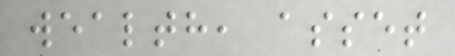wealth, asset
